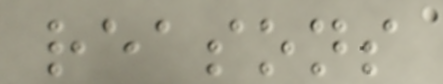reasons
